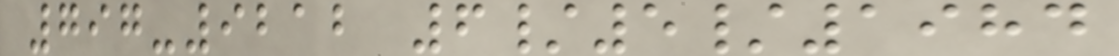797-9212 6/5/1984
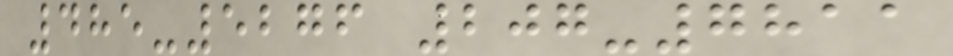485-5276 207-7811
